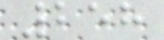258
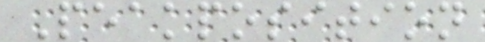Peakposition
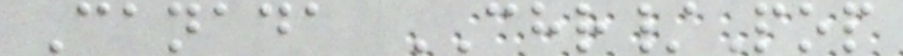Canada CHR/Pop
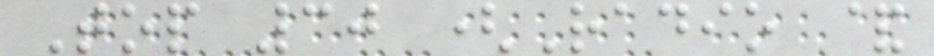Top 30 (Radio &
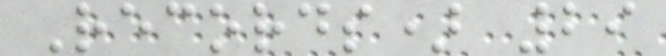Records) 29
